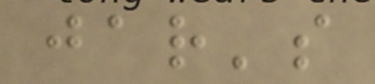jar's
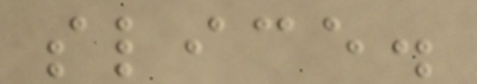slice.
